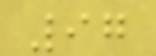97
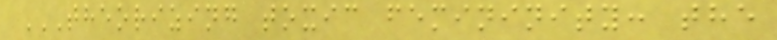THEORIZING TOXIC FEMININITY: THE
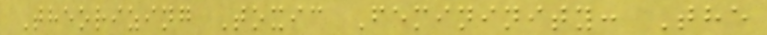Theorizing Toxic Femininity: The
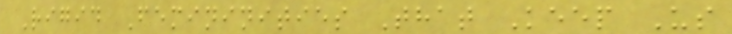Rigid Femininities That Keep Us
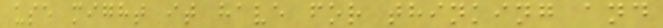use might it have for thinking and
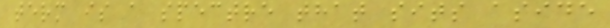term is a spectre that sits aside
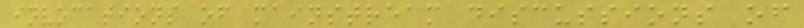invocations of mainstream discussions of
